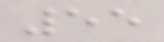55
